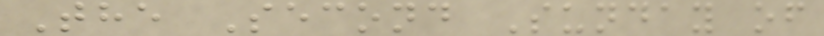The Second Sunday of
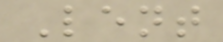Lent
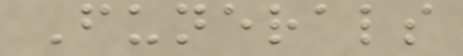Funerals
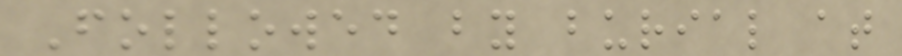Followed by burial at
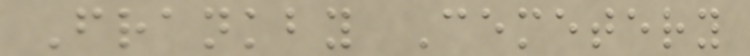Frankby Cemetery
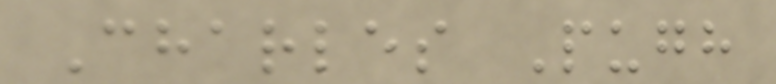Charles Pugh
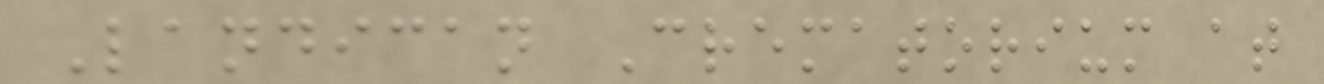Landican Crematorium at
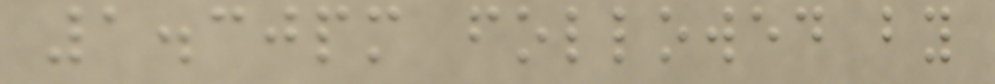1.30pm followed by
